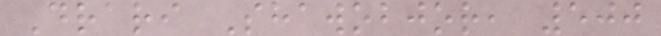Drari Shawobjor, 500
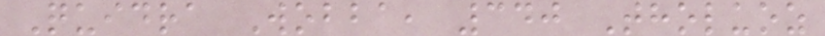Quidra Wobba, 340 Tholuoz
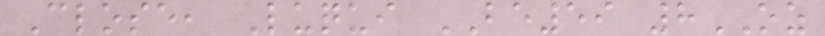Close, Luqui BE59 8OZ
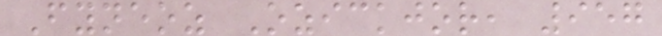Fyneoz Ozickjor, 957
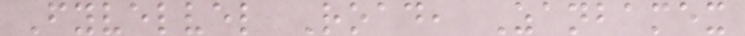Fyvelvel Road, Zanbamex
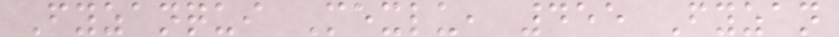Fyzanqui Mexlu, 455 Fyzan
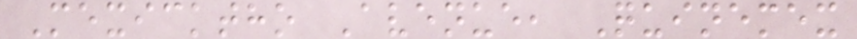Mexicktho Avenue, Quinemex
